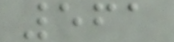561
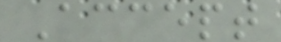Accept
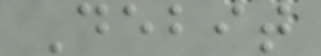Debit
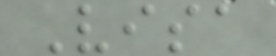Visa
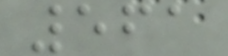561
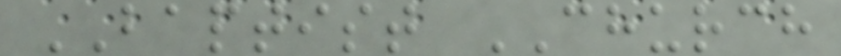BAPTIST CHURCH
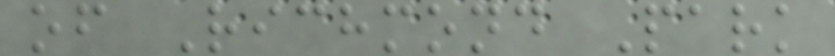of Richmond Park
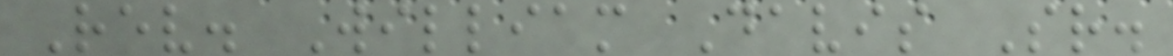Rev. William Davis Sr.
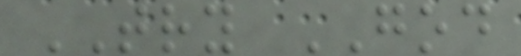TRY GOD
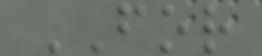FOR
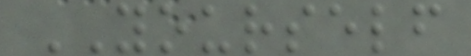YOURSELF
